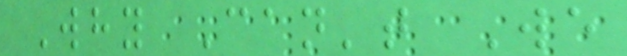Why Can't We
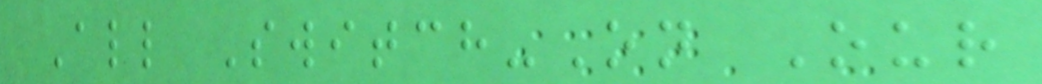All Switch-On Our
